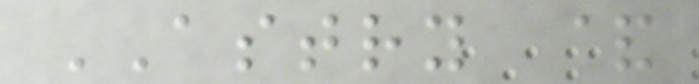ASTRY &
